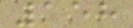158
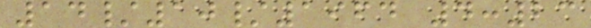14/10/1964 4:23
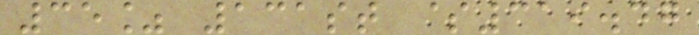35% 131st $319.47
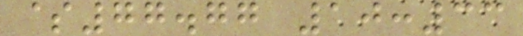$77.77 10:33
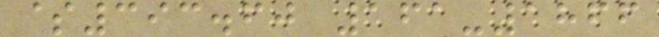$393.60 161-1866
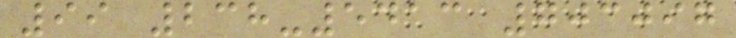99 238-5413 703097
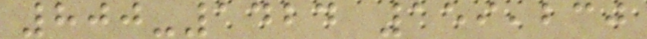800-1424 159,230
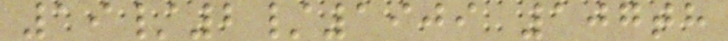19/2/1909 107th
